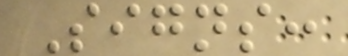Signs:
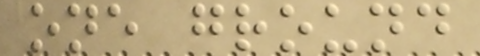one ground
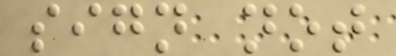sign not
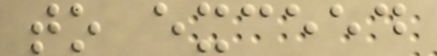to exceed
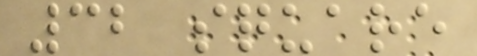32 square
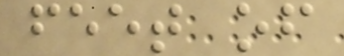feet of
